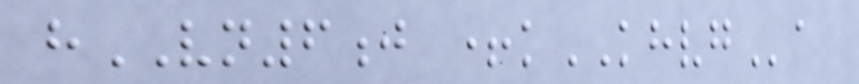hVN6j +kKHVGa
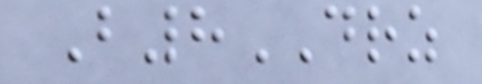B8DRZ
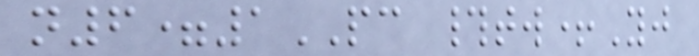n6=1PC #tw+Yj
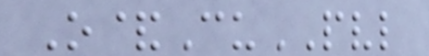O&CuPVL
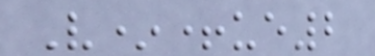V*+ue2
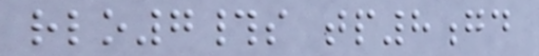rlo7#s tp8gd
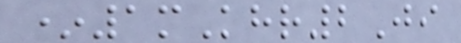*1mKhr2Ji
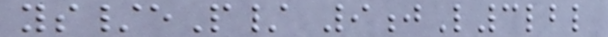ys/eP/ 9jL3lbl
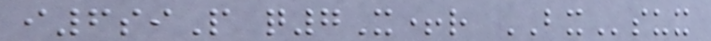i6siP q7X+r BXsux
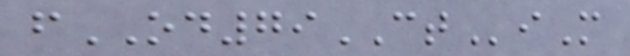fOD79CTiM
